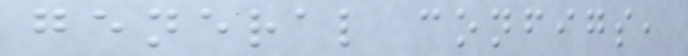general configs,
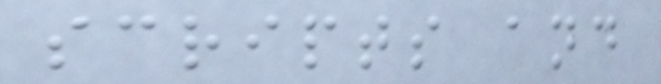scripts and
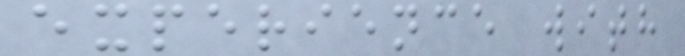experience with
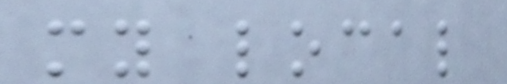my local
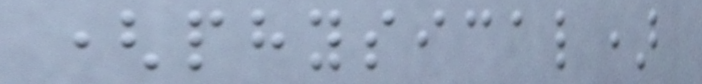(physical)
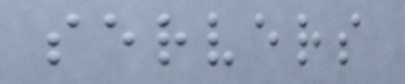servers
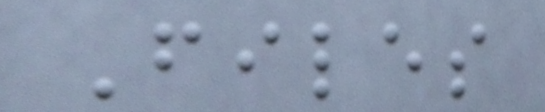Files
